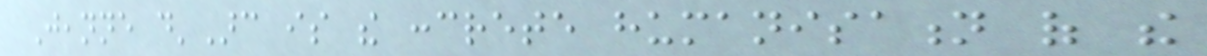Jeanne d'Arc is the concrete humanisation of the
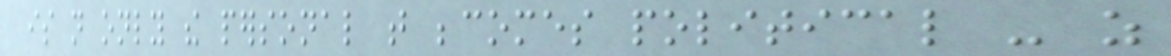is not only the personal that becomes political - as
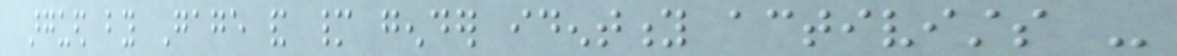argued by Gage and many gender identity activists -
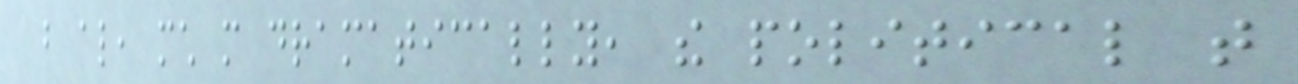but also, much more dramatically, the political that
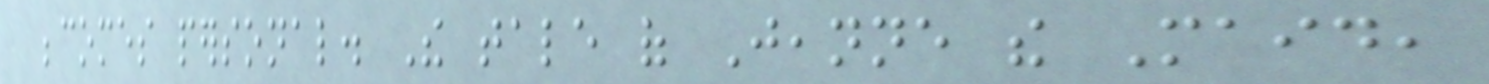becomes personal. The tale of Jeanne the Maid,
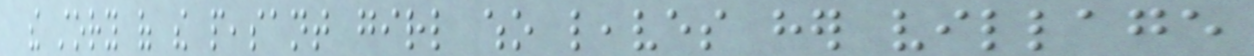the story of the peasant girl who leaves her village
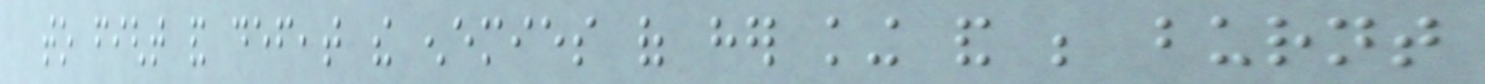to fight and defeat the enemies of her king and be burnt
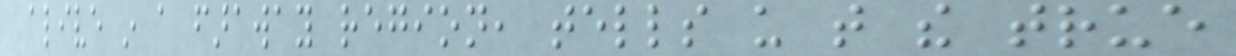alive in a faraway region, tells us that the true
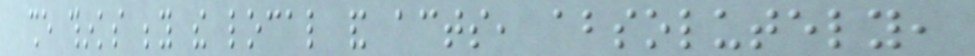she thinks beyond the local and acts, absolutely,
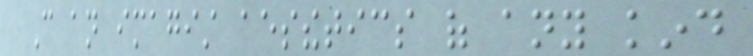Can an imagist aesthetics of any kind
